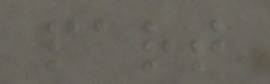part
